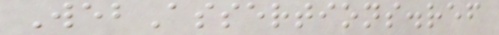WebAssertions.ref
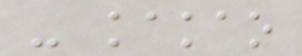- kakao
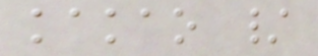kakao /
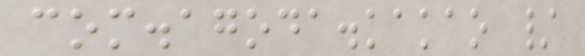com.agoda.kakao /
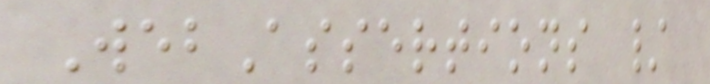WebAssertions /
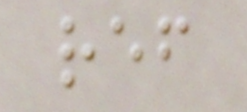ref
